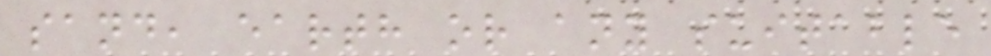sand, earth or any suitable
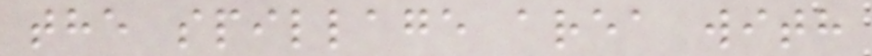the spillage area with
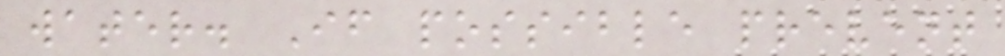water. If possible prevent
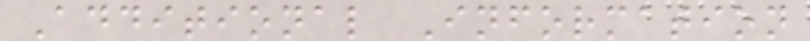Additional Information
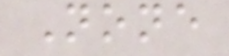None
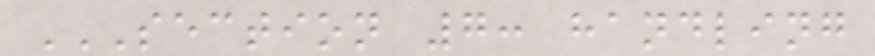SECTION 7: HANDLING
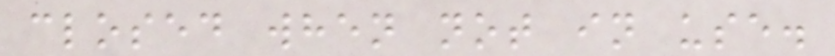closed when not in use.
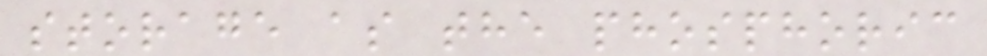storage as the phosphoric
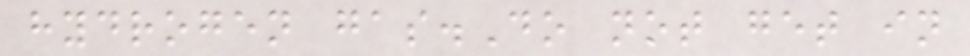hydrogen gas.Do not get in
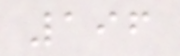196
